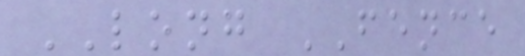LONG FENCE
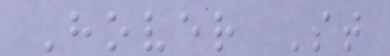Hover St
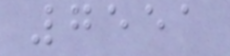7551
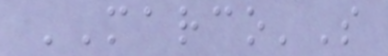MARCO'S
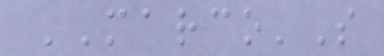MARCO'S
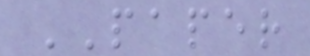PAPER
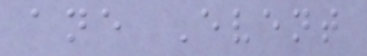ane Event
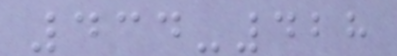434-428
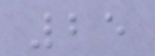25
